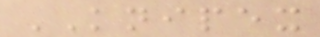KNIPEX
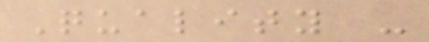Quality -
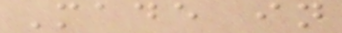Made in
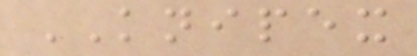KNIPEX
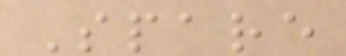Spare
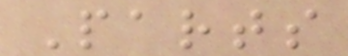Parts
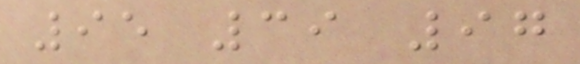95 39 97
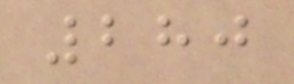280
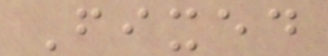Fixed
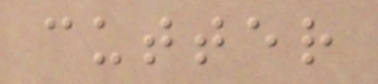cutter
